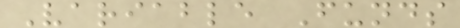Variable Funds
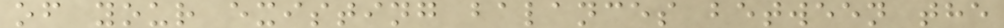of your existing balances between the
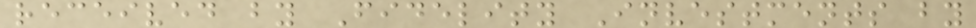received by Fidelity Investments by
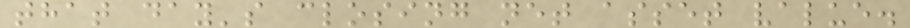that day's closing net asset value.
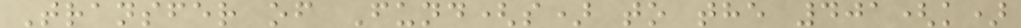Transfer of Fund(s) to the 401(k)
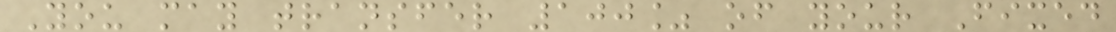You may transfer 100% of your Fixed
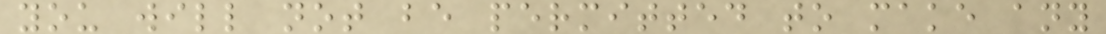you will not be permitted to make any
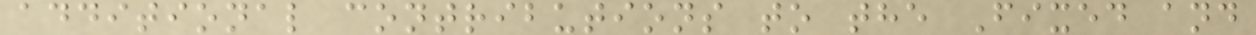additional contributions to the Fixed and
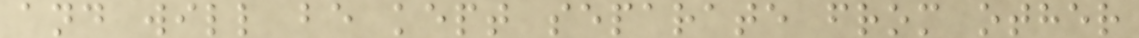and will be kept separate from other
